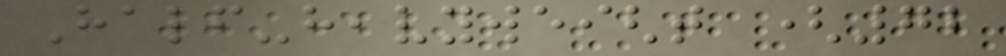Half-heavyweight (72
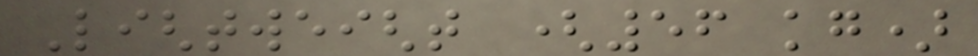Lightweight (56 kg)
